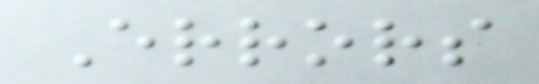Errors
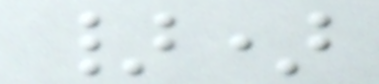})
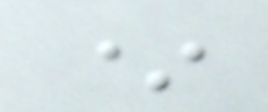*
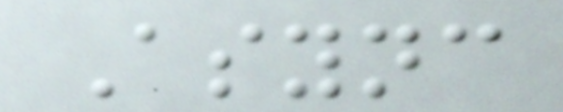Async
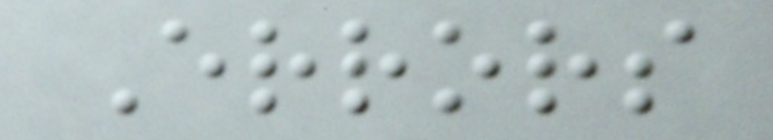Errors
